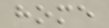home
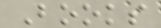Books
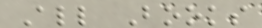All Books
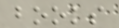books
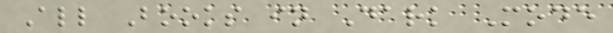All Books in Dark Mode
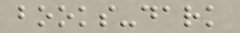books-dark
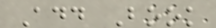Add Book
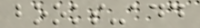books-add
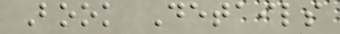Book Details
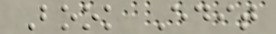Book Edit
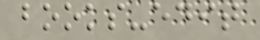books-edit
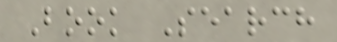Book Search
